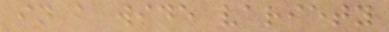in a wide variety
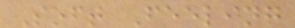Soft Feeling
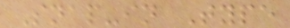Snap-in Type
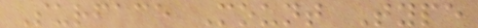Surface Mount Type
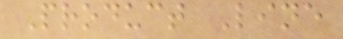Product Line
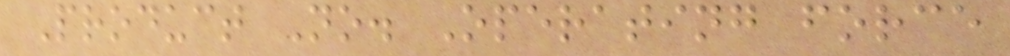Product No. Operating force
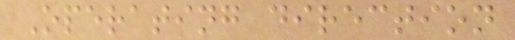Operating direction
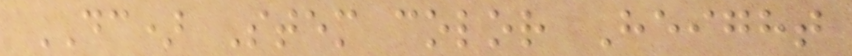DC) Stem color Height
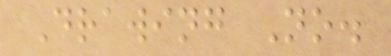Drawing No.
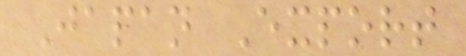Japan Export
